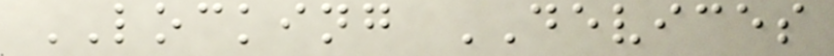LOCKING DEVICES
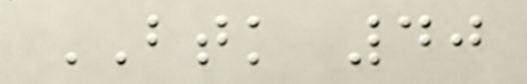BTK 40
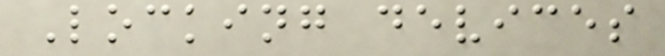Locking devices
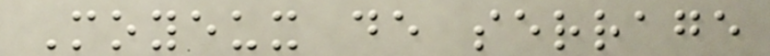Moyeux de serrage
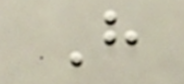H
